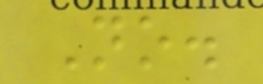No.
